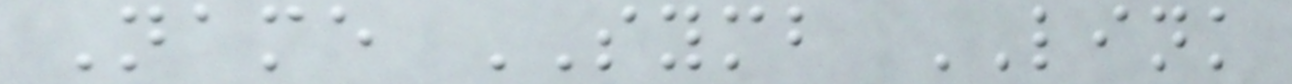Name SYMB LINK
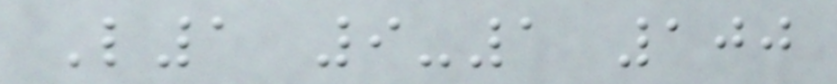L1 9-1 100
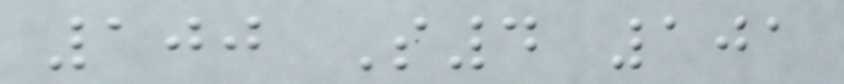100 S4 101
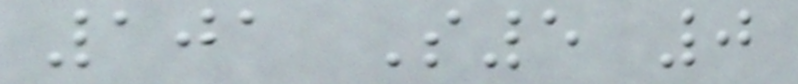101 S5 0
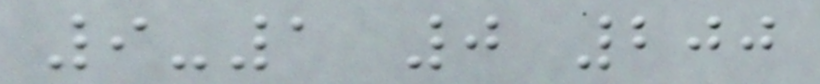9-1 0 200
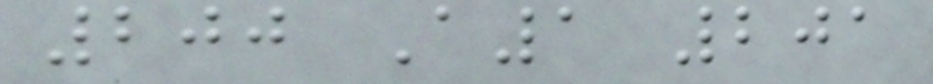200 A1 201
